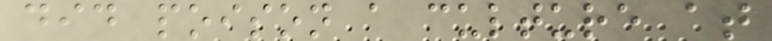did poison a culture at
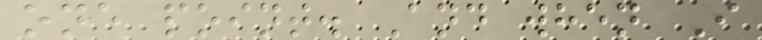one point. And when I
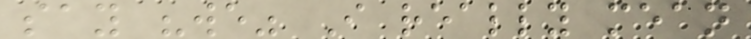say "we" I really mean
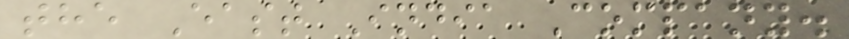the East India Company.
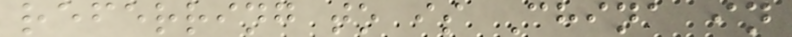referring to is China in
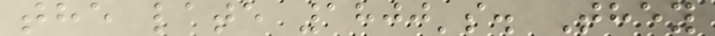the late 1800's. They
